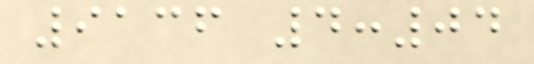9136 4:04
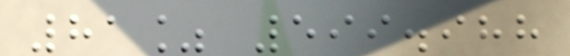81% 599.988
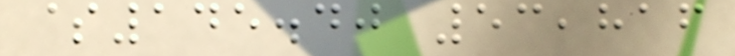$145.40 53,816
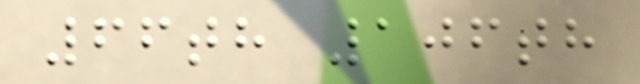66th 106th
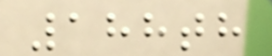188th
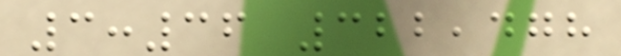3:36 322,478
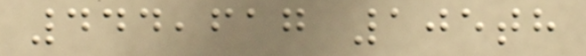444,617 105th
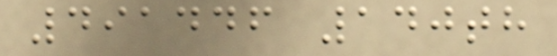491446 140th
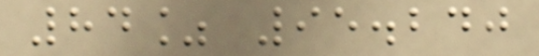84% 95.240
